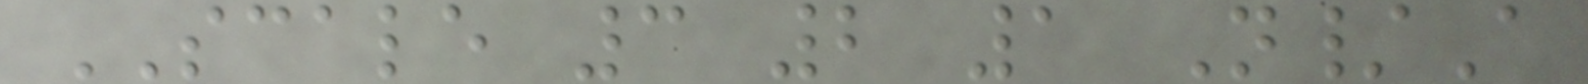SCALE 3 2 1 N/A
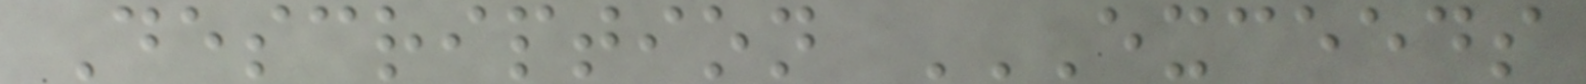Description EXCEEDS
